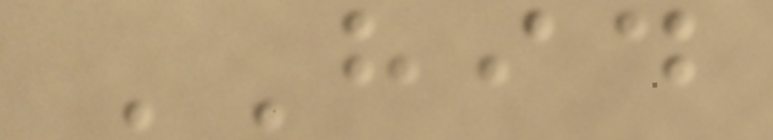HID
